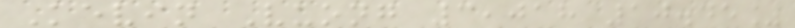Kevin Vuong 3,018 10.45%
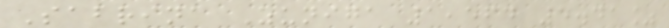Sabrina Zuniga 1,564 5.41%
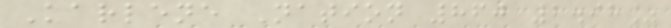Karlene Nation 860 2.98%
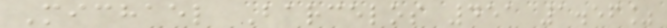Michael Barcelos 451 1.56%
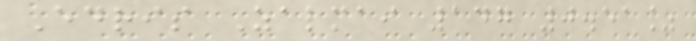Edris Zalmai 147 0.51%
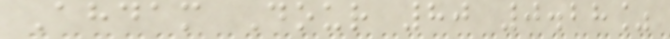Ahdam Dour 80 0.28%
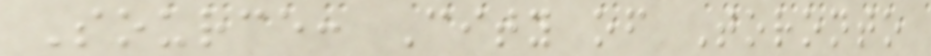Source: City of Toronto
